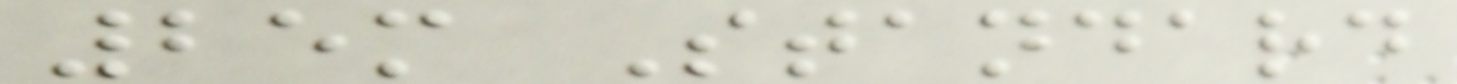25m Standard
